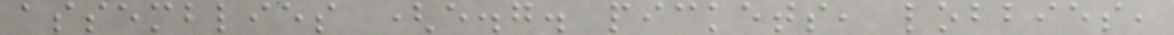assemblies (e.g. pickets, lobbies,
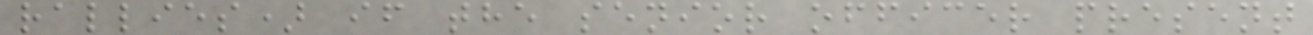rallies) if the senior officer present
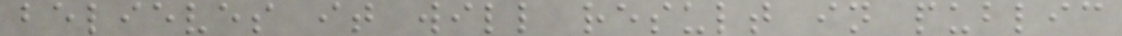believes it will result in public
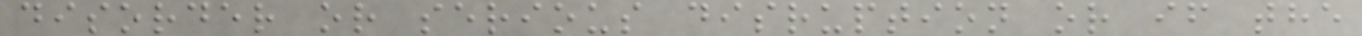disorder or serious disruption or if the
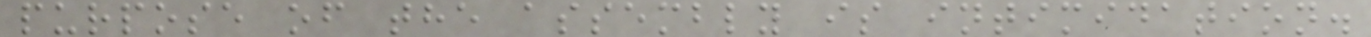purpose of the assembly is intimidation.
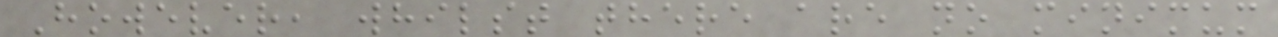However, whilst there are no minimum
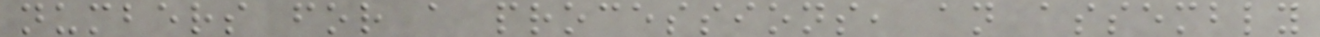numbers for a processions, an assembly
